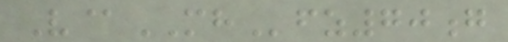V@MHfz70g
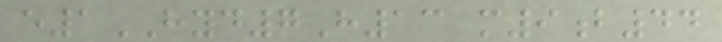e1HYD7H13 m9b44
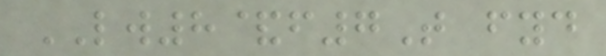LW8&f7T fyd
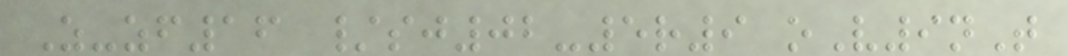Z-zf16 /sj02-5r9 oV9nT
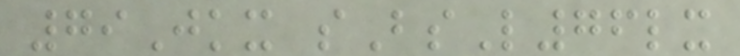79Jkx sBsL76lx
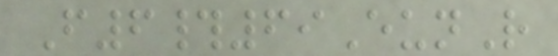F6#69EunR
